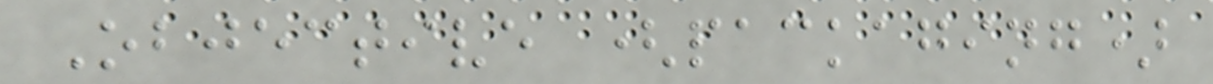Objective (packaging)
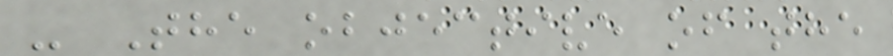- The objective of the
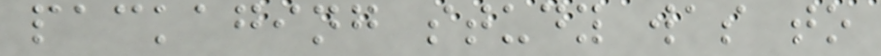packaging study was to
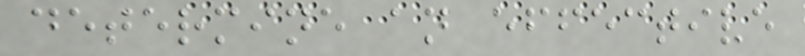determine an effective
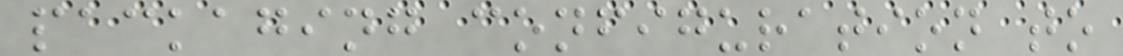packaging configuration to
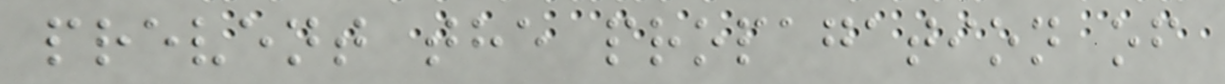prevent the propagation of
